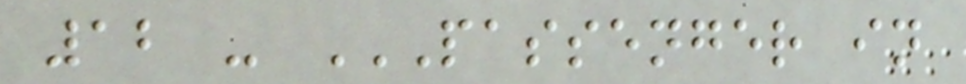12 - PASSENGER IN
